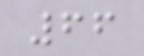66
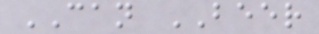CAN BEER
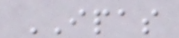IPAS
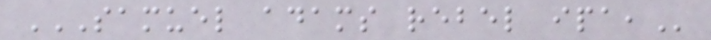SAMUEL ADAMS REBEL IPA,
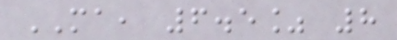MA, 6.5% 8
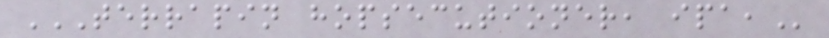TERRAPIN HOPSECUTIONER, IPA,
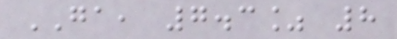GA, 7.3% 8
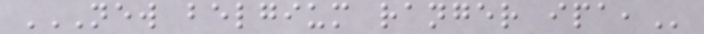NEW BELGIUM RANGER IPA,
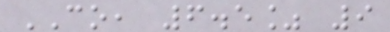CO, 6.5% 9
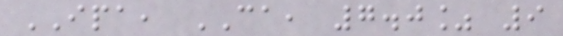IPA, CA, 7.0% 9
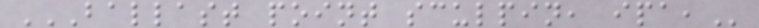BALLAST POINT SCULPIN, IPA,
